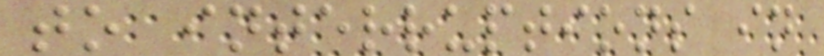to interruptions in
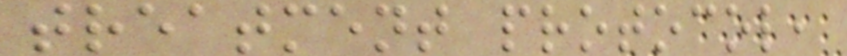treatment protocol,
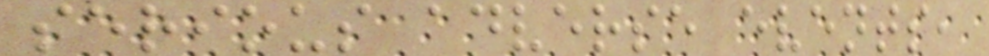serious adverse events,
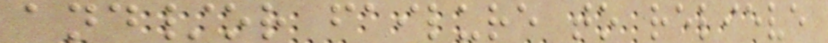and/or failure to relieve
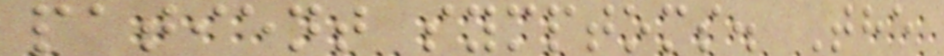patient symptoms. The
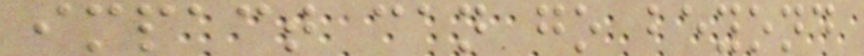impact can go beyond
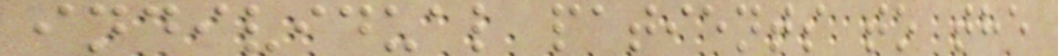individual patients to the
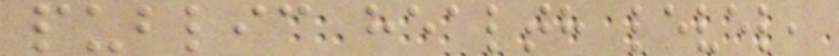public health level,
